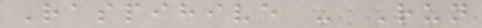Raspihive - Run
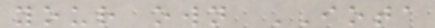your own IOTA
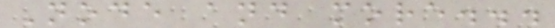Node and more...
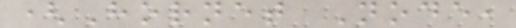(Hornet Node,
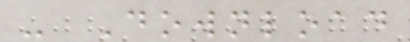- Download
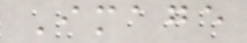Image
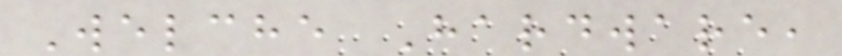Welche Hardware,
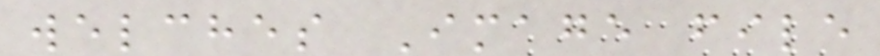welches Image file
